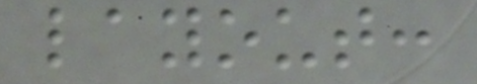layout:
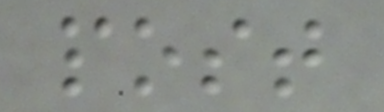post
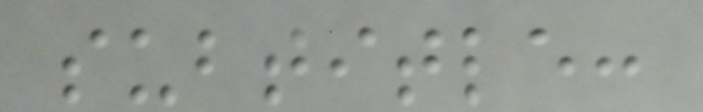subtitle:
